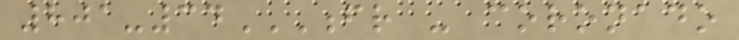801-34FR - CORONADO
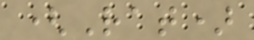(Rat)
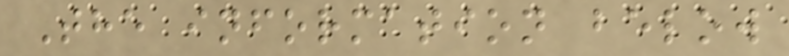The information below
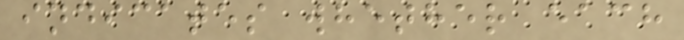indicates whether each
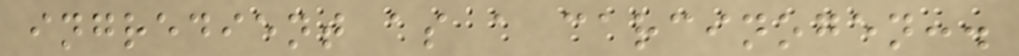ingredient as a carcinogen:.
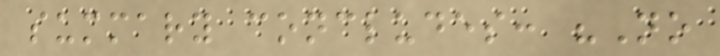summary concludes: "No
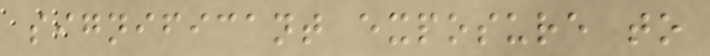significant exposure to
